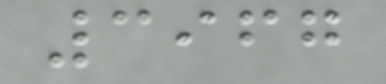3967
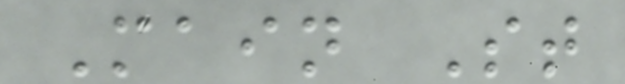Main St
